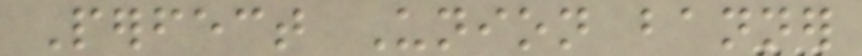Perfect Union banner
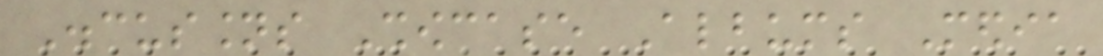Discussions Showcase Albums Media
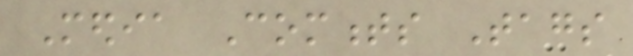Media Comments Tags
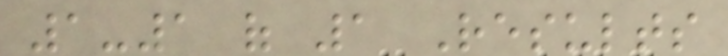1-1 of 1 Results
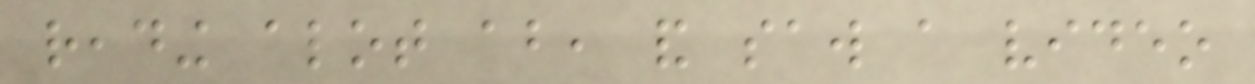reading alot about, and saw a video
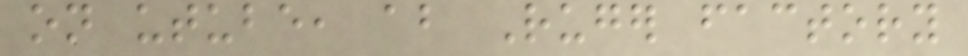on utube, about Ruger factory
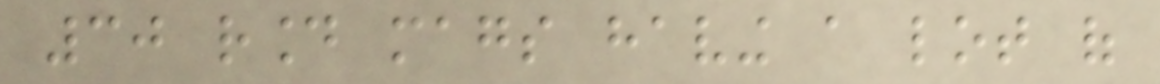30 round mags having a lot of
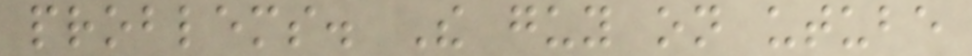problems. The guy on utube
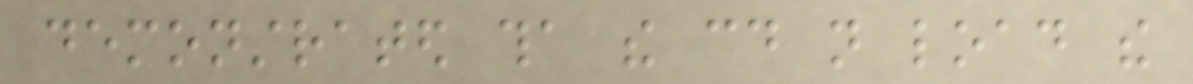demonstrated tha the could not load the
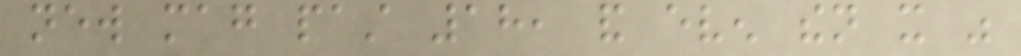new mag past 18, and even then it was
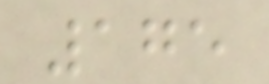175
